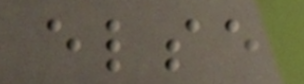else
